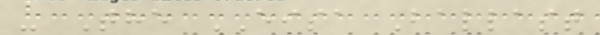- The EISA Ballast
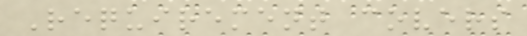Requirement covers
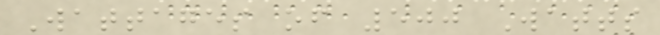Wattages of 500 Watts
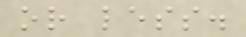or less.
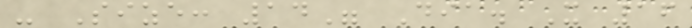- Size: 14" Dia. X 16
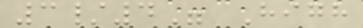3/4" High
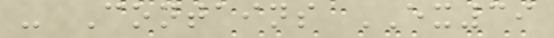- Contains EX39
